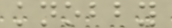knobby
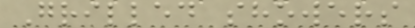Grilled showers
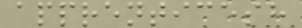apprenticesh
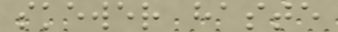skewer haste
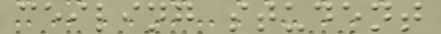ceiling student
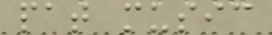pat music
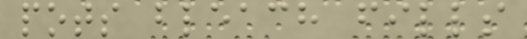pots bleach fills
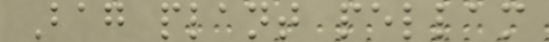Bag plant pellam
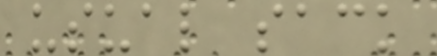usual sack
